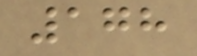178
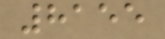8155
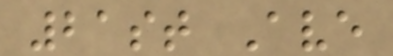21st Ave
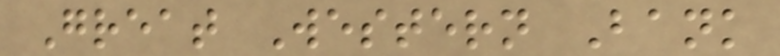Great Western Bank
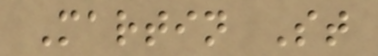Martin St
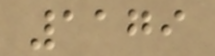1179
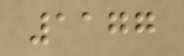1177
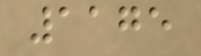1175
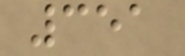351
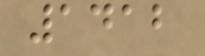1412
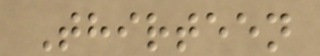Thirteen
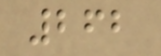262
